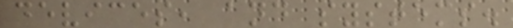devices, and systems.
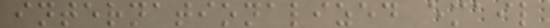internationalized email
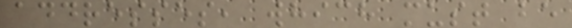addresses, which must be
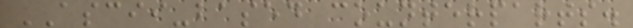ASCII-based counterparts.
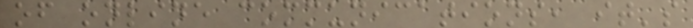of online communications, it's
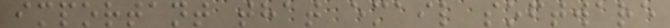important that email software
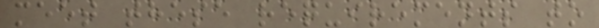meet these requirements to
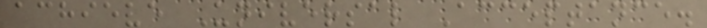achieve Universal Acceptance.
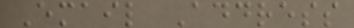Email Address
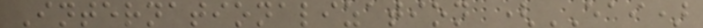Internationalization (EAI)
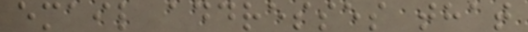email addresses that
